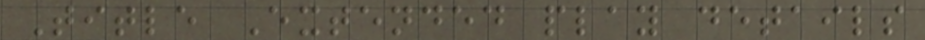Title Extended play details
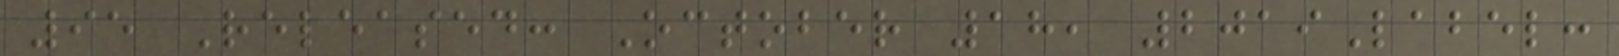95 Released: October 18, 2019Label:
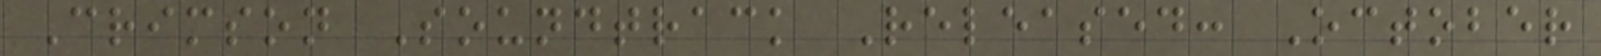Crimson Soundtrack Released: October
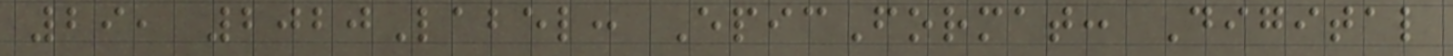29, 2020Label: EpicFormat: Digital
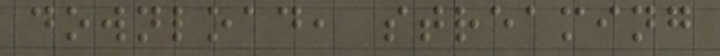download, streaming
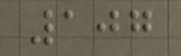107
